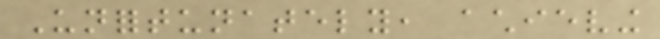Unfortunately, achieving
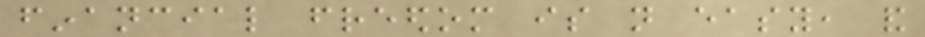financial freedom is not easy, and
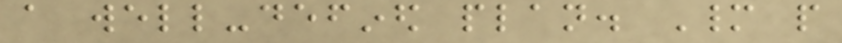a well-defined plan. Many people
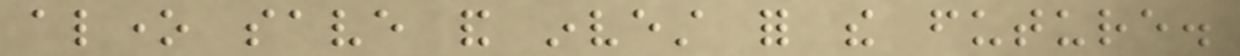alone save and invest for the future.
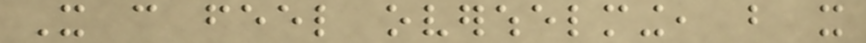It can feel overwhelming, but it
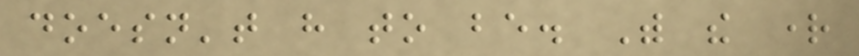doesn't have to be. With the right
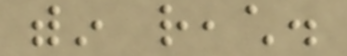within reach.
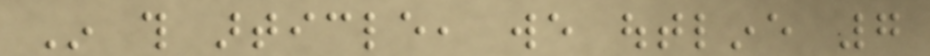In this article, we outline 7
